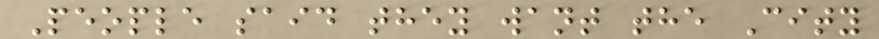People said they want the City
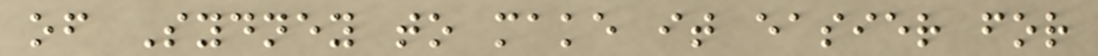of Sydney to make it easier for
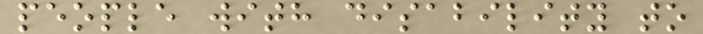people with disability to
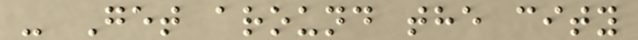- Get around the city
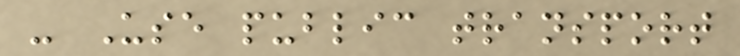- Use public transport
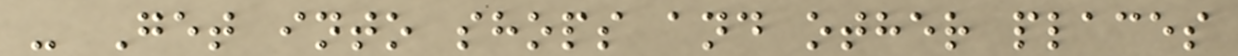- Get into shops and other places
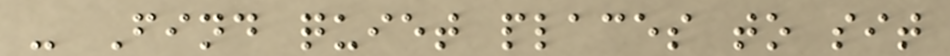- Find quiet places to sit
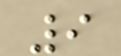9
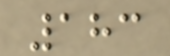183
